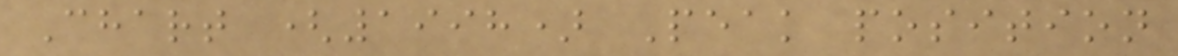Chart (1998) Peak position
